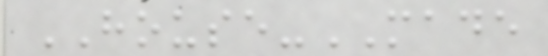HOUSE-MADE
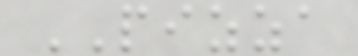PIZZA
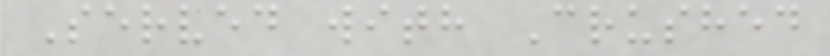Served with Crushed
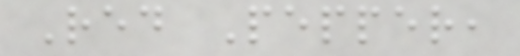Red Pepper,
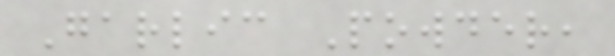Garlic Powder,
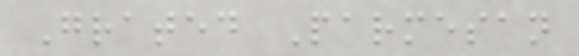Grated Parmesan
